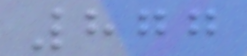877
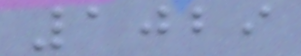1029
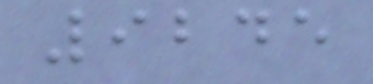9245
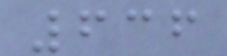636
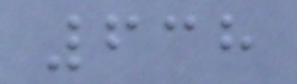638
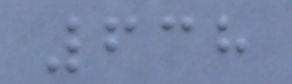638
